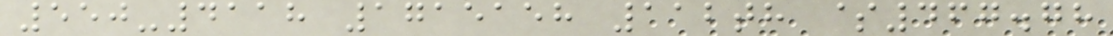550-4118 1715158 112th $467.78
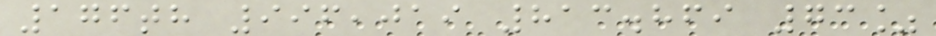176th 996,019 813.869 73%
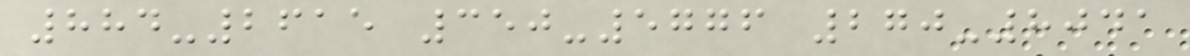884-2615 350-5776 270-8041
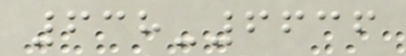638-6636
